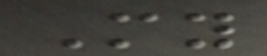My
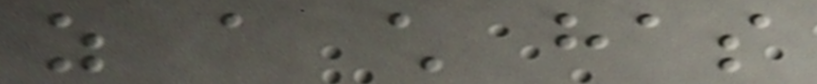as a child has
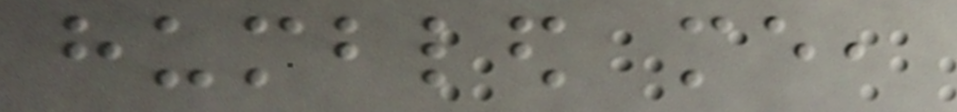humbled me,
